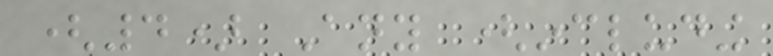(4) Any (including
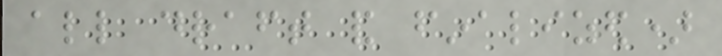all draft and finalized)
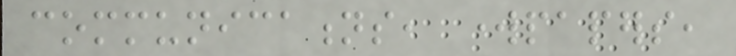communications, workpapers,
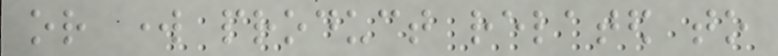or work product related to
